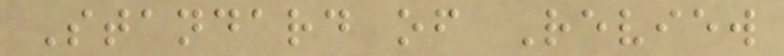Standard of Review
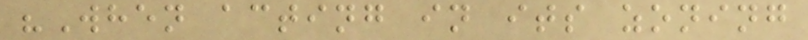"When acting in its zoning
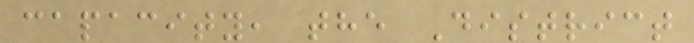capacity, the District
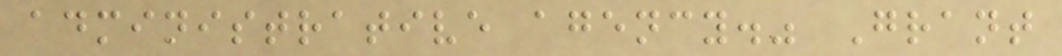administrative agency." Grant
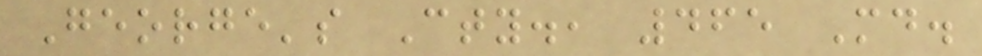George's Cty., 465 Md.
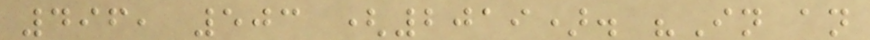496, 503 (2019). "In an
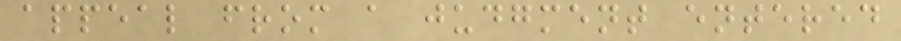appeal from a judgment entered
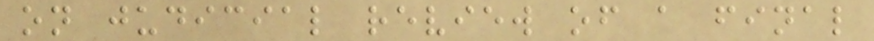on judicial review of a final
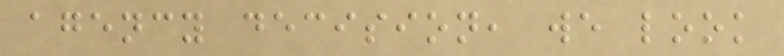agency decision, we look
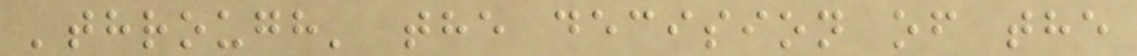'through' the decision of the
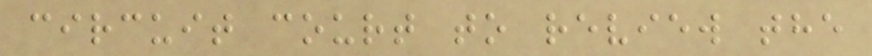circuit court to review the
